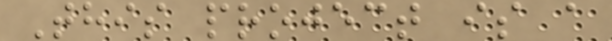This project is a
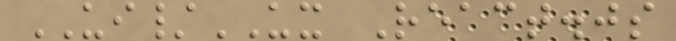UI/UX React.js
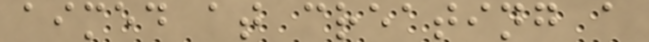aimed at creating a
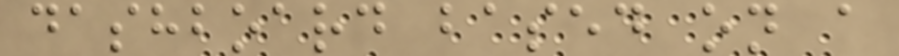dashboard based on a
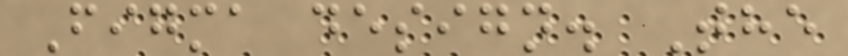Figma design. The
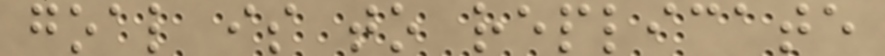goal is to replicate
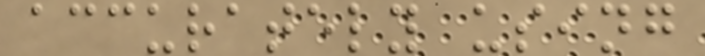accurately using
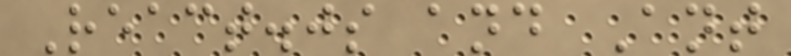React.js and Ant
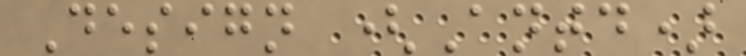Design (Antd)
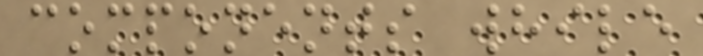components while
